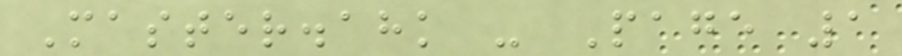Master.ahk - Page 1
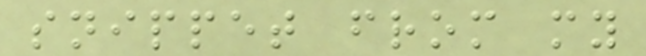snippet from my
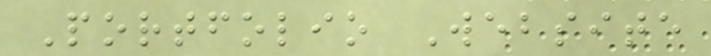Portfolio Website
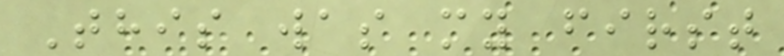This was my first
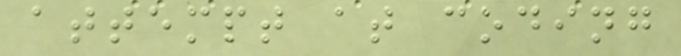attempt at coding
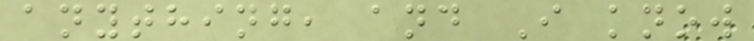anything, and I know
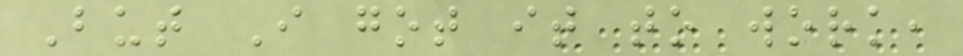But I got it to work,
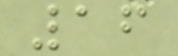16
